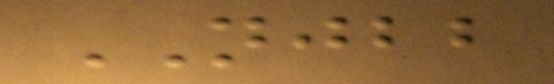NJBB
